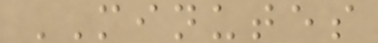MINUTES
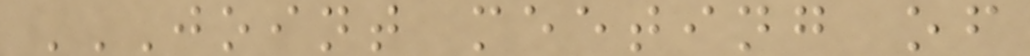JOINT MEETING OF
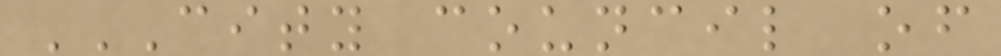CITY COUNCIL OF
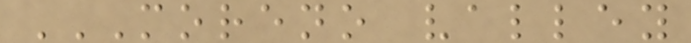MORENO VALLEY
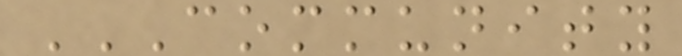COMMUNITY
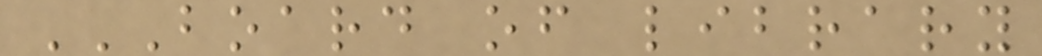BOARD OF LIBRARY
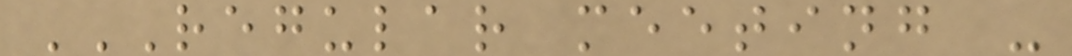REGULAR MEETING -
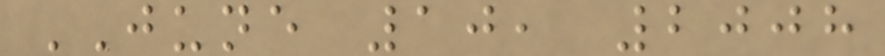JUNE 10, 2008
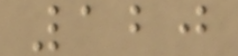120
